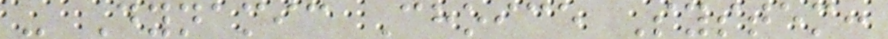- Dynamic Choice System:
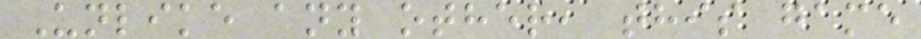Unlike any other, this game
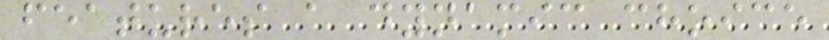features a dynamic choice
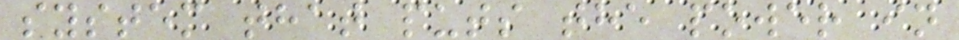system that puts the power in
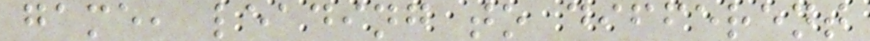game, leading to different
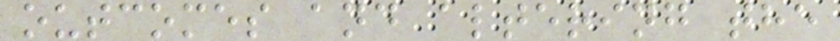outcomes and altering the
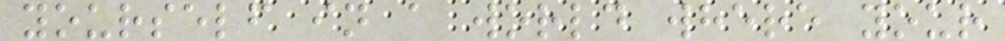yourself in a world where your
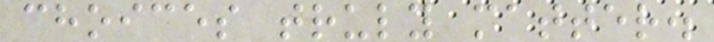choices truly matter.
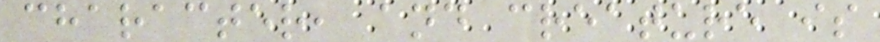character, and creature is
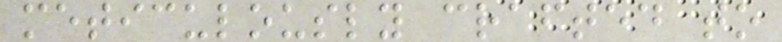meticulously crafted to
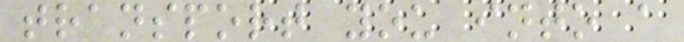transport you into a
